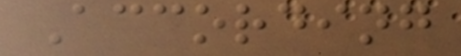According
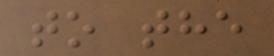to the
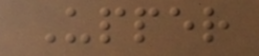Upper
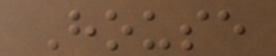House
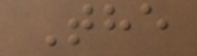The
